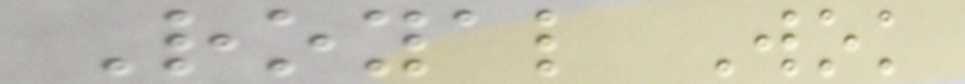Royal Wok
